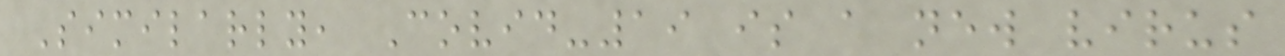Similarly, Covid-19 is a new virus
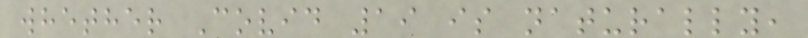whether Covid 19 is naturally,
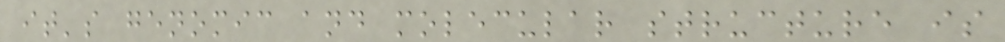it's genomic and molecular structure is
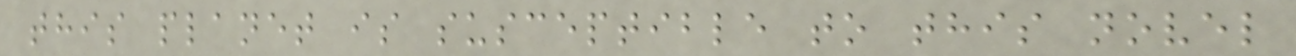this planet is susceptible to this novel
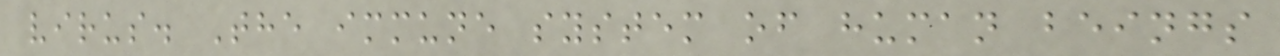virus. The immune system of human beings
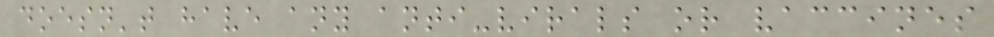doesn't have any anti-virals or vaccines
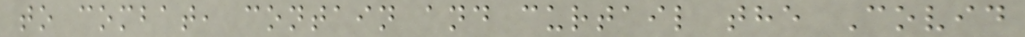to combat, contain and curtail the Covid
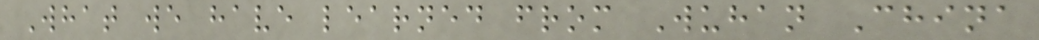What we have learned from Wuhan China
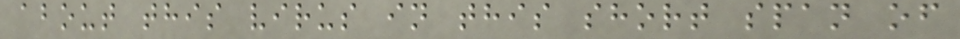about this virus in this short span of
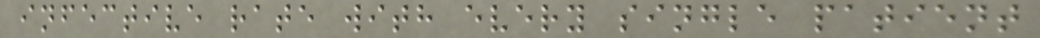infective rate with every single patient
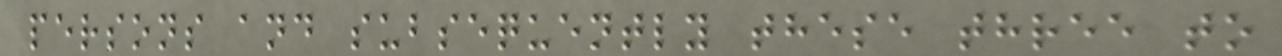persons and subsequently these three to
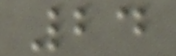24
